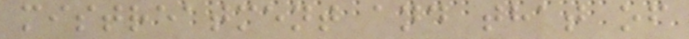mistreatment and that of
